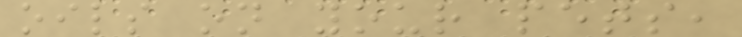oils on your pets,
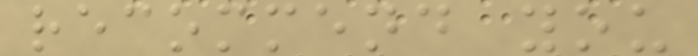recommend you
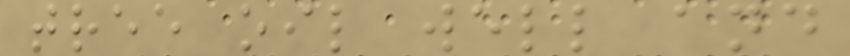tree oil well and
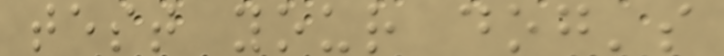test your dog's
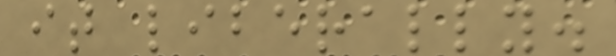it liberally.
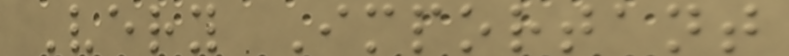Very Important
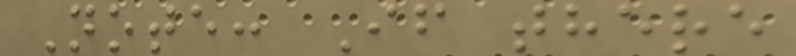Note: If there
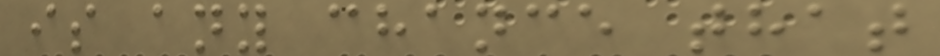is any chance that
